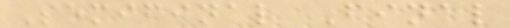Semifinal Final
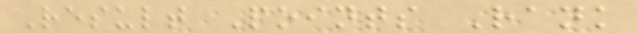Result Points Rank
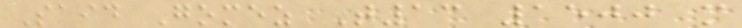Said Gomez T13 1500 m
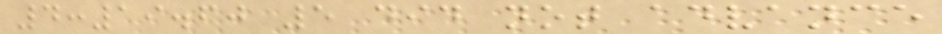4:19.60 5 did not advance
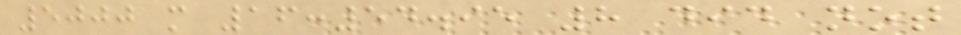5000 m 16:54.95 8 did not
